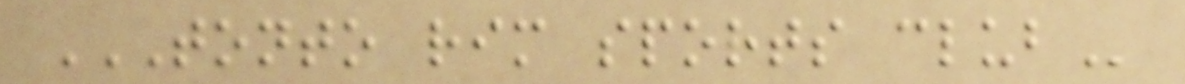TONTO RIM SPORTS CLUB
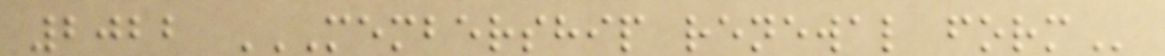2022 MEMBERSHIP RENEWAL FORM
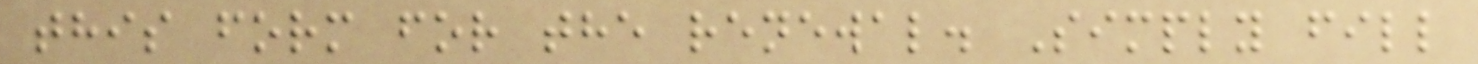this form for the renewal. Simply fill
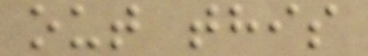out this
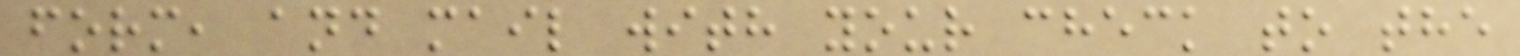form, and mail with your check to the
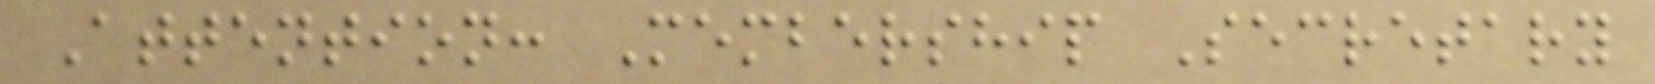Attention: Membership Secretary
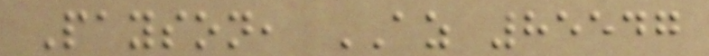Payson, AZ 85547
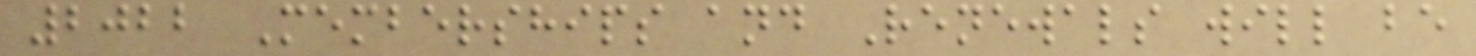2022 Memberships and Renewals will be
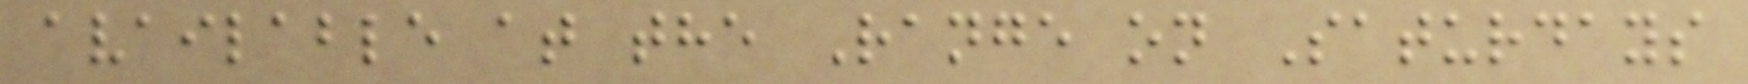available at the Range on Saturdays
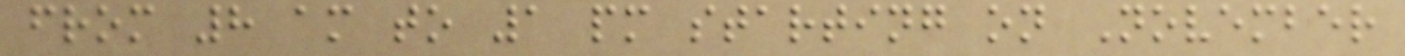from 8 am to 1 pm starting on November
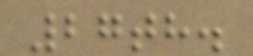27th.
